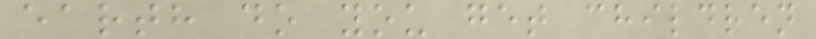earth do you get children
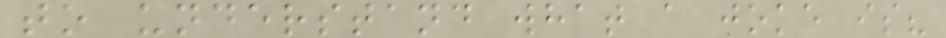to understand what a joke is?
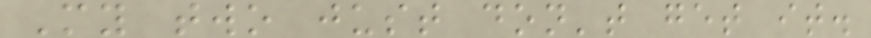My two just don't get it.
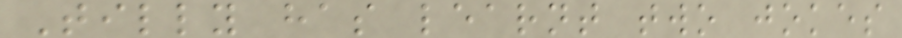Tilly has learnt two jokes
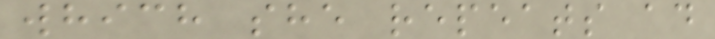which she repeats ad
